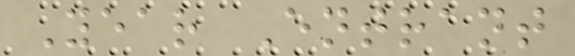Year Entrant
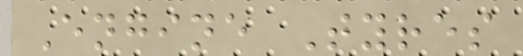Engine Tyres
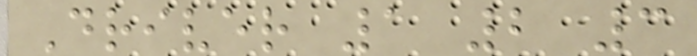Driver 1 2 3
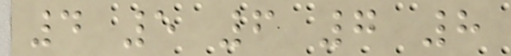4 5 6 7 8
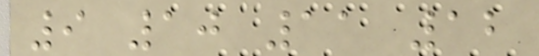9 10 11 12
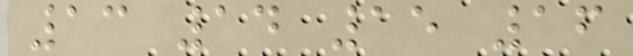13 14 15 16
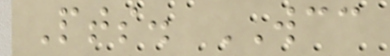Pts. WCC
